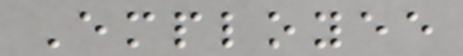Employee
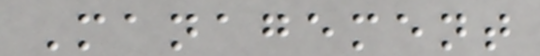Management
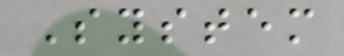System
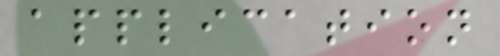application
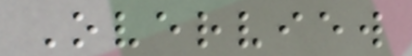Overview
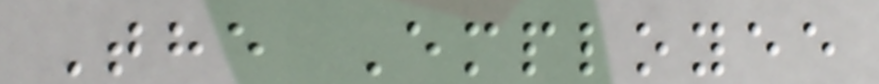The Employee
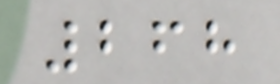268
